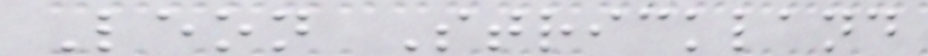Leon Strickland
